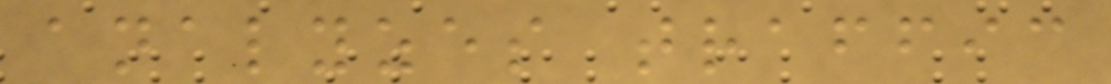analyzes traffic
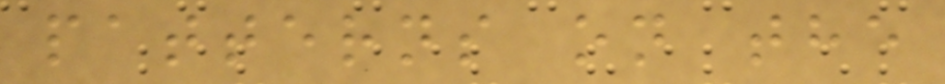patterns on the
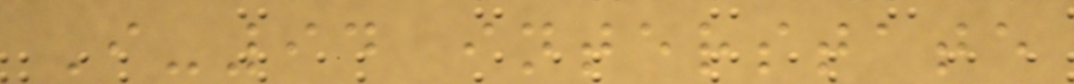I-94 interstate
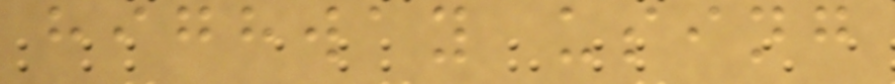highway using
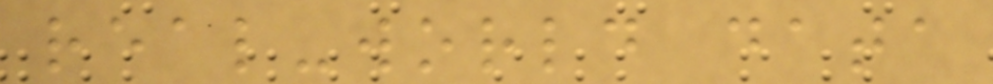real-world data
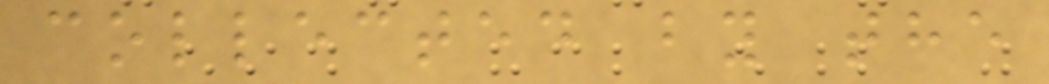collected by the
